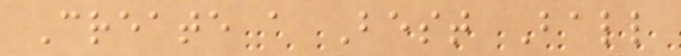Create a Best Ball
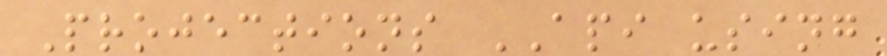Projections API using
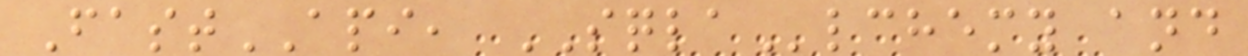FastAPI, SQLAlchemy and
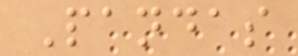Pandas
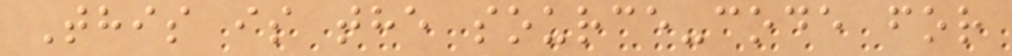This is the source-code for
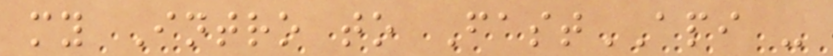my Intro to FastAPI -
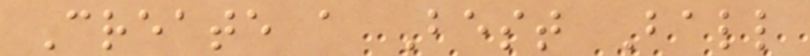Create a Best Ball
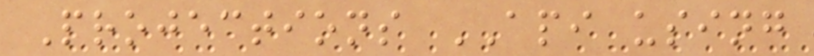Projections API using
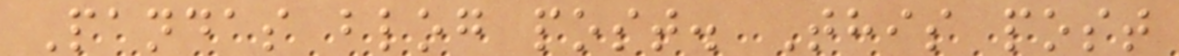Pandas blog post. This post
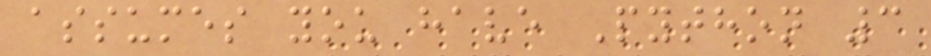assumes you have Python 3
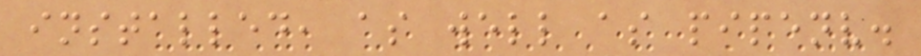installed, as well as pipenv.
